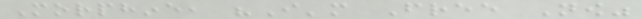Morphine, "I'm Free Now"
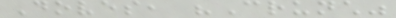Doves, "Crunch"
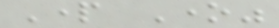Part One"
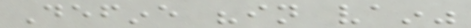Define "in vain"
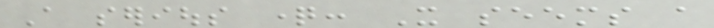A serious question: It seems a
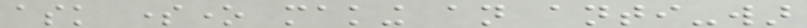ask someone making an anti-war
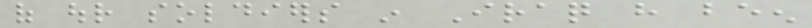of our soldiers in Iraq have been
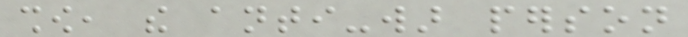show, the anti-war person
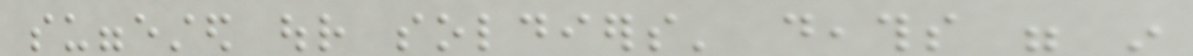suggested our soldiers' deaths were in
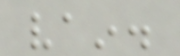vain.
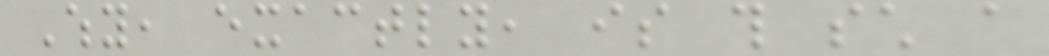Why, exactly, is this such a
